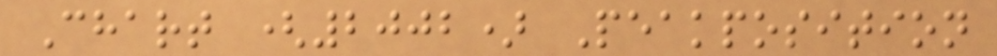Chart (2002) Peakposition
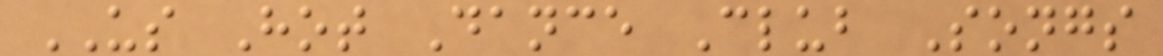US Hot Dance Club Songs
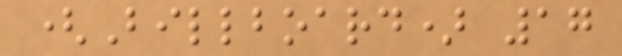(Billboard) 17
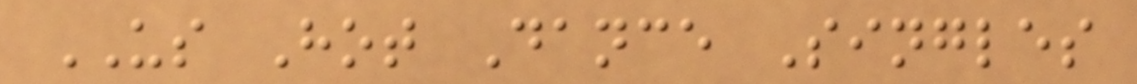US Hot Dance Singles
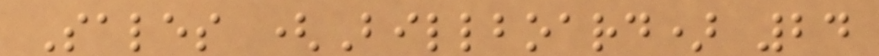Sales (Billboard) 24
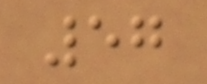57
